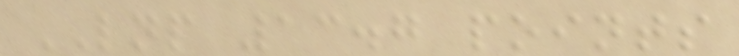LNP 13.7 points
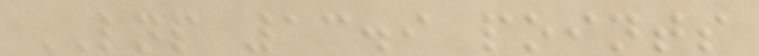LNP 13.9 points
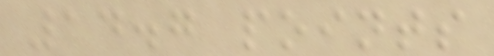14.7 points
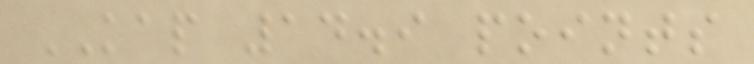KAP 14.9 points
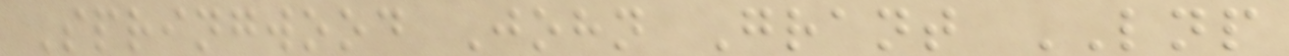Springwood John Grant LNP
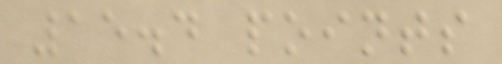15.4 points
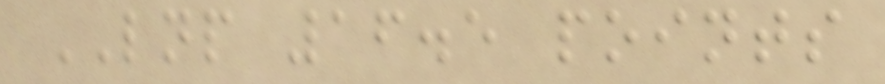LNP 16.5 points
